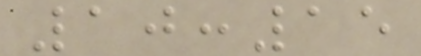10:15
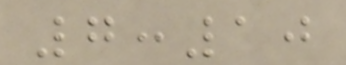7:10
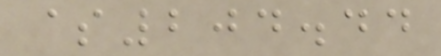$204.44
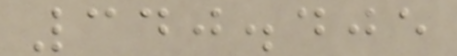340.405
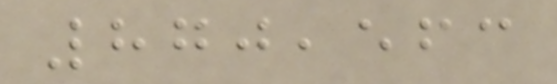870,563
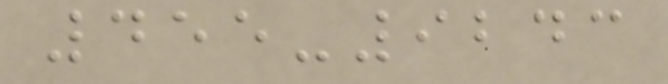455-9243
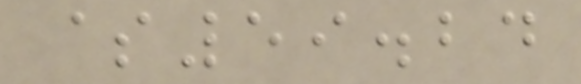$59.24
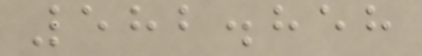582.858
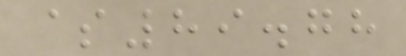$89.78
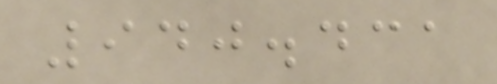940.431
